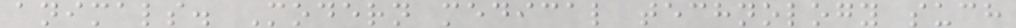animals. Modern medical technology such
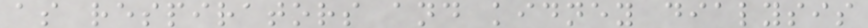as respirators and kidney dialysis
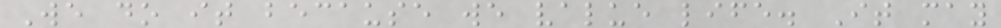We do it because we value life. It may
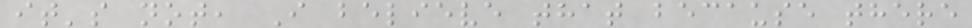it's not, I believe that because there
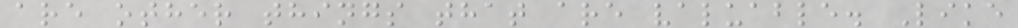are other things that are valuable. Like
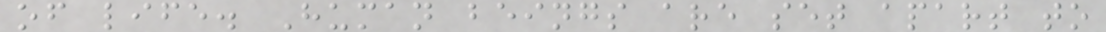of life. Human beings are set apart to
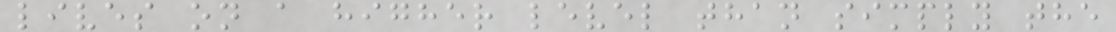lives on a higher level than simply the
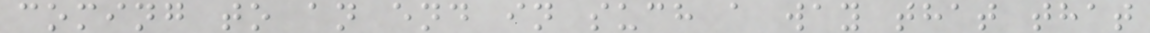coming to an end in such a way that that
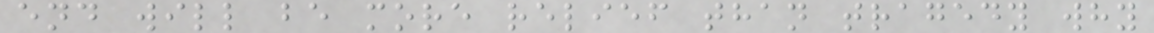end will be more relief than tragedy why
